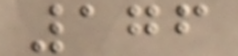176
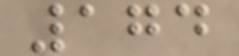174
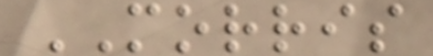MORRIS
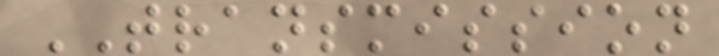TRANSMISSION
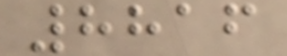8816
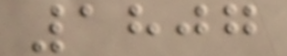1807
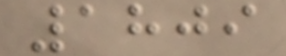1809
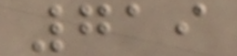719
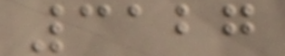3127
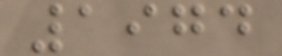1974
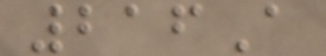216A
